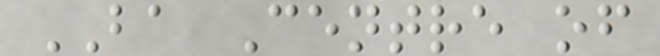BA Centre of
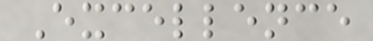Excellence
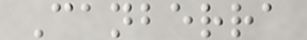Canberra
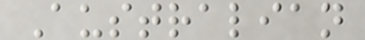Australian
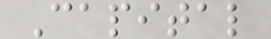Capital
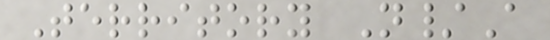Territory N/A
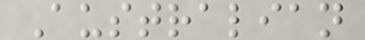Australian
